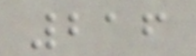216
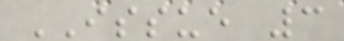ISSUE 3
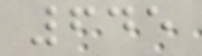645
